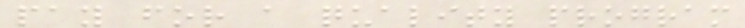pay for a quality program
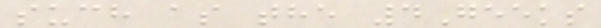such as the 4Geeks
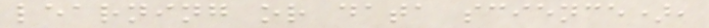learning or data science),
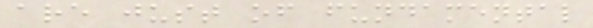are just of fundamental
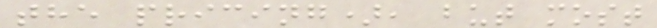the pricing), but most
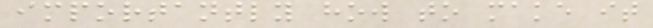importantly how to make it
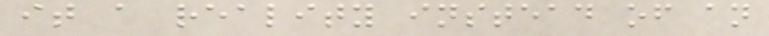it a reality instead of an
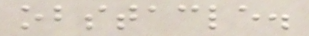obstacle.
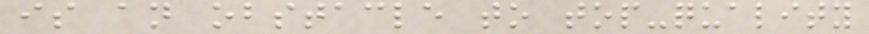is an obstacle to top-quality
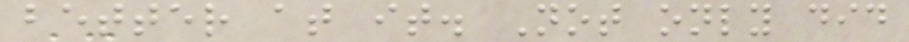better at it. Not only did
